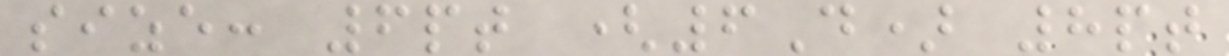size: 6pt (6D) 8pt
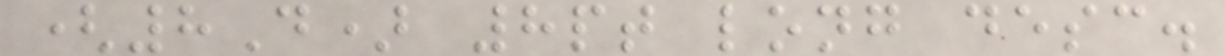(8D) 8pt long desc.
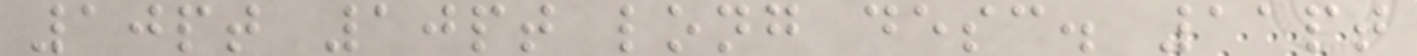10pt 10pt long desc. 11pt
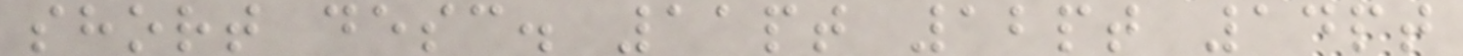short desc. 11pt 12pt 14pt
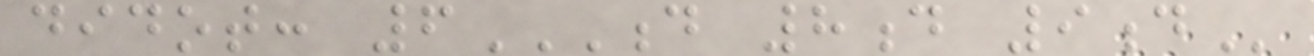didot: 6D 8D 9D
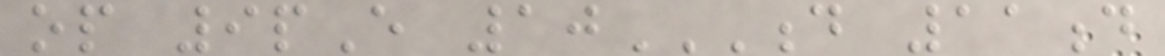op 9pE 10D 11D
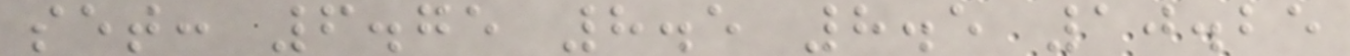set: 6.75 8.5 8.5 10.25
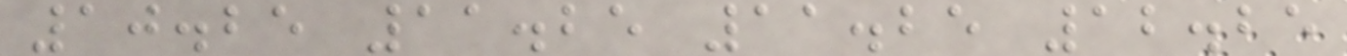10.25 11.25 11.25 12.25
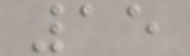15
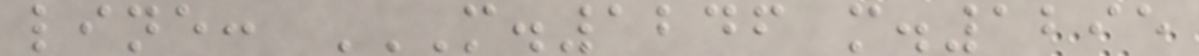line: M.1246 M.1295
